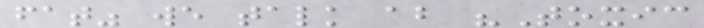fat" we talk about "Toxic
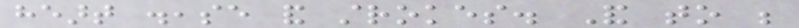heart disease and strokes. And to be
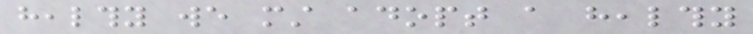healthy we must adopt a healthy
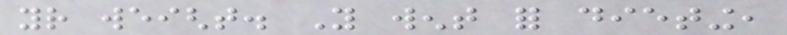your weight. You went for dieting,
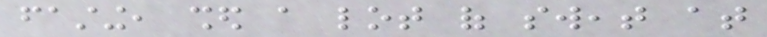fasting, shed a lot of sweat at
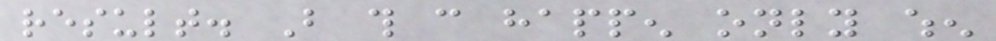result. But this can happen only when
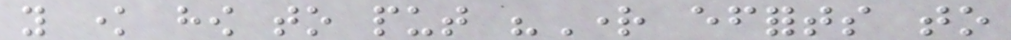you know how to put "Right efforts to
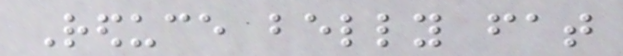Reduce belly fat
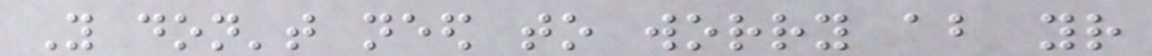You don't need to worry about your
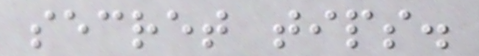secret tips.
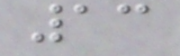13
